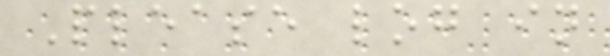Please log in
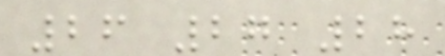26 27 28
